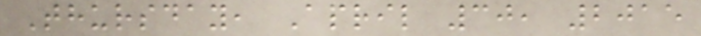Thursday, April 30, 2015
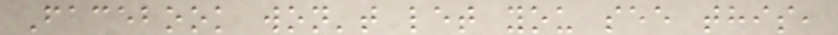Facebook won't let you see this,
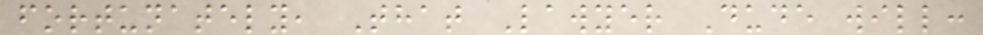fortunately, That Lawyer Dude will:
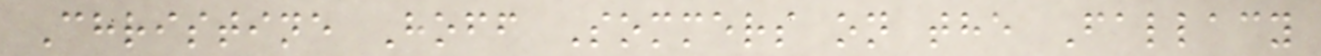Christine Hoff Sommers on the Fallacy
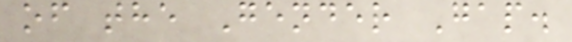of the Gender Gap.
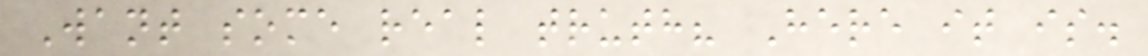Want some real truth? Here it is.
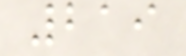219
